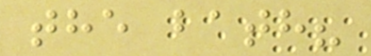the bath?
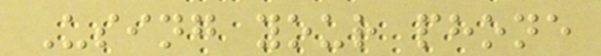Using your phone
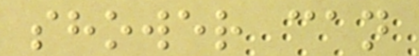shower can
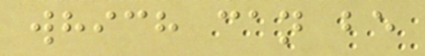which can be
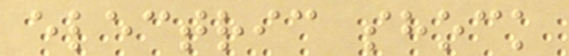electric shock
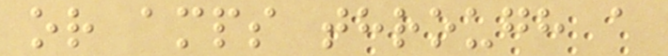or amps through a
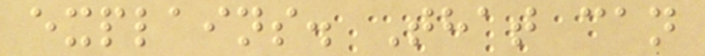explains. That can
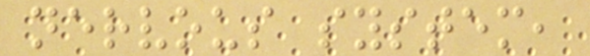nervous system,
